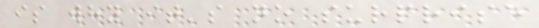is why it's no surprise
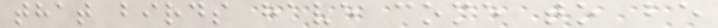that birds have come to be
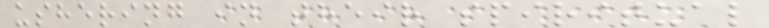ushering in their spiritual
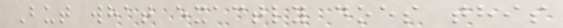But what exactly does this
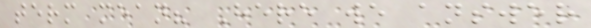term mean? Here we answer
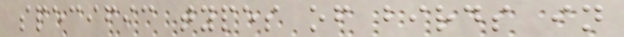specific types of birds in
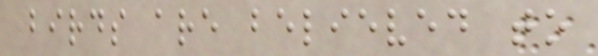birds are believed to
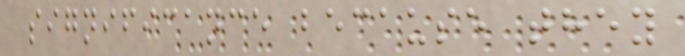significance because they
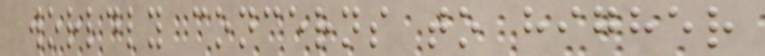worldly concerns to higher
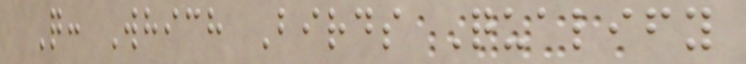Q: Which Birds Qualify
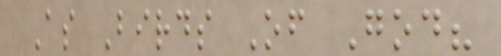As Birds Of God?
